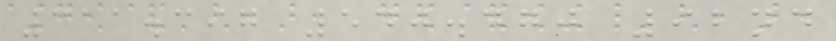311.397 540.470 92nd
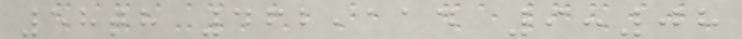58th 462,114 9:08
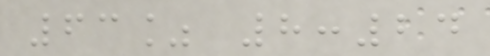63% 8:24
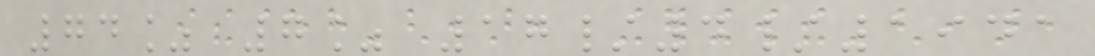74% 7% 17/4/1941
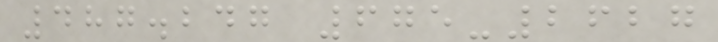487.247 675-2627
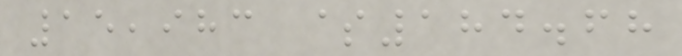15,983 $184.68
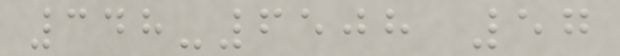348-6508 57
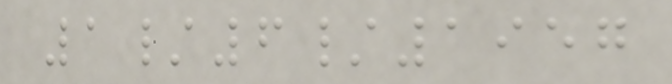1/6/1957
